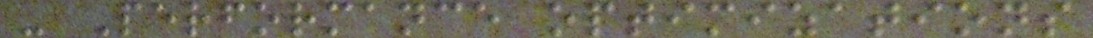- Performance optimizations
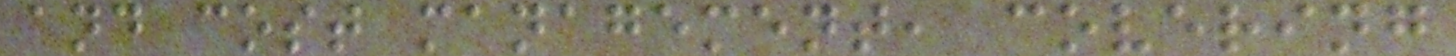and cost management, covering
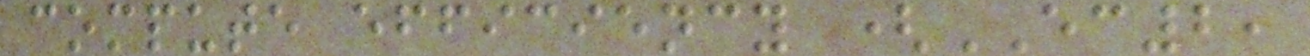compute efficiency (EC2,
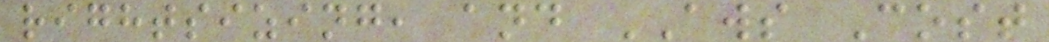rightsizing, and AWS Cost
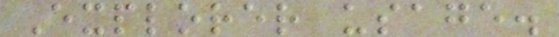Explorer usage.
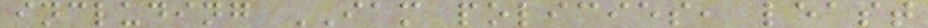including IAM policies, least
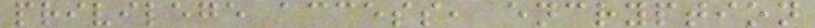privilege access, encryption
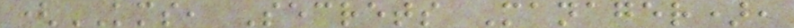(KMS, Secrets Manager),
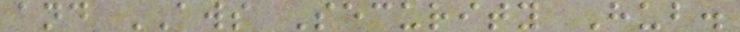and AWS Security Hub.
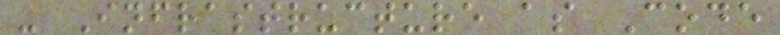- Infrastructure as Code
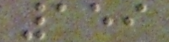159
